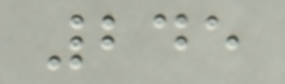245
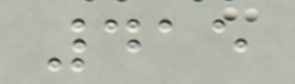415
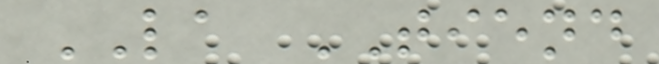LA TIEND
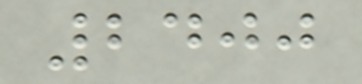2400
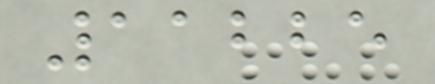11225
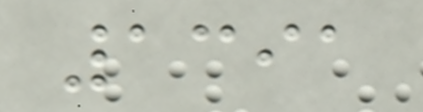1391
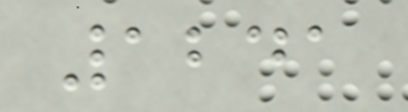1241
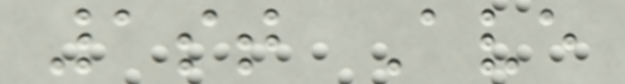1st Ave
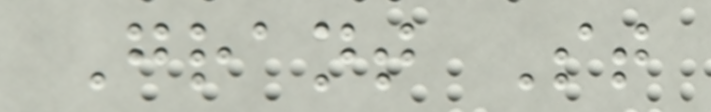Grant St
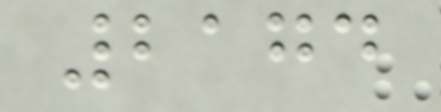2174
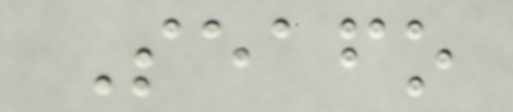Seafo
